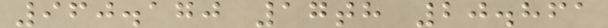960.170 17th 20.861
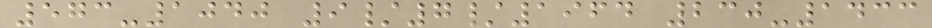573-1040 9/7/1964 230-1433
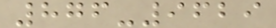876-9629
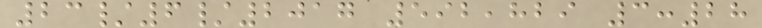23/6/2017 592,829 3:28
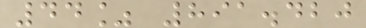44% 891.420
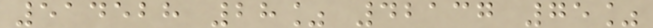514528 28% 42137 75%
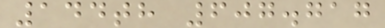144th 607.717
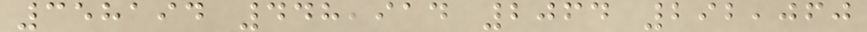358194 448,914 2064 292,060
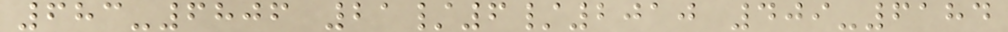683-6806 21/6/2010 409-6184
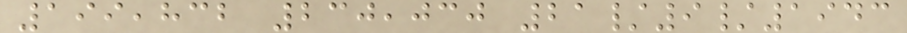199,832 230,030 21/9/1943
